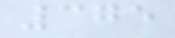375
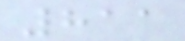811
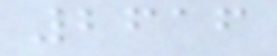2616
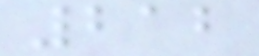212
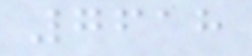7618
